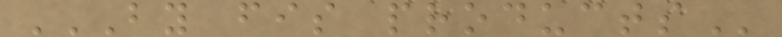BY FIS PRODUCTS
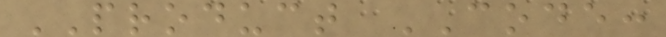PRODUCT CODE:
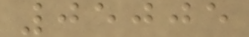05005
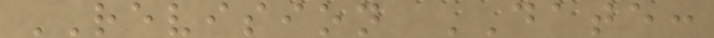REVISION DATE:
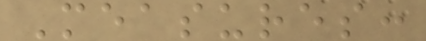Measures:
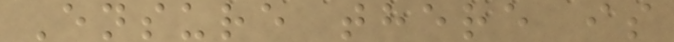Ensure there is
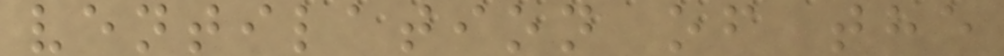ventilation of the
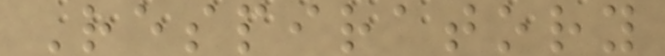Respiratory
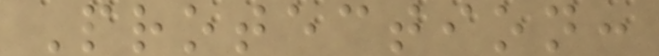Protection:
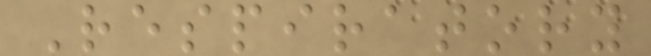Respiratory
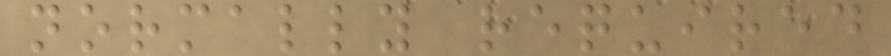normally required
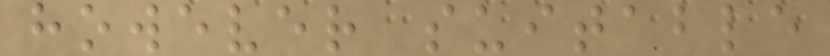however suitable
